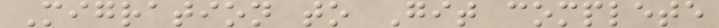Migration to Git complete
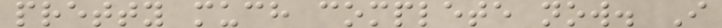pretty much complete now. I
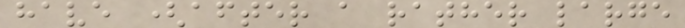have (after a rather large
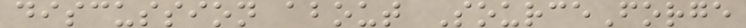discussion about SourceForge
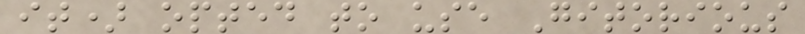it) opted to use Gitorious
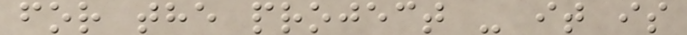for the project - it is
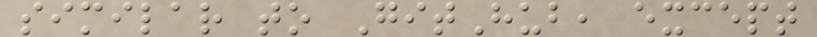similar to GitHub, except
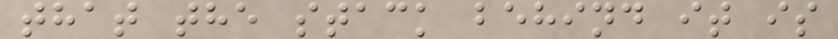that the stack behind it is
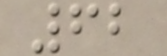62
